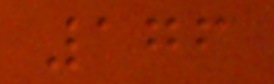176
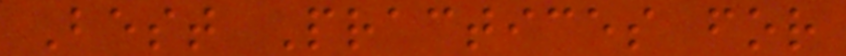Best Practices for
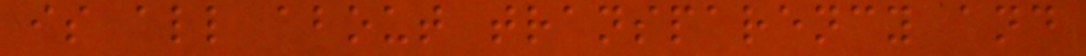is all about transparency and
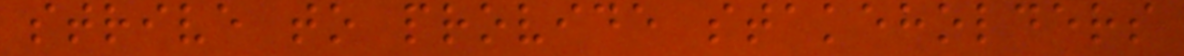strive to provide stakeholders
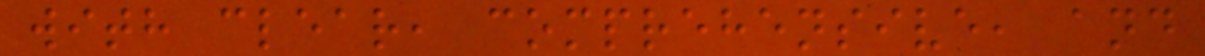with clear, comprehensive, and
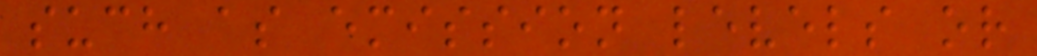such as emission levels or
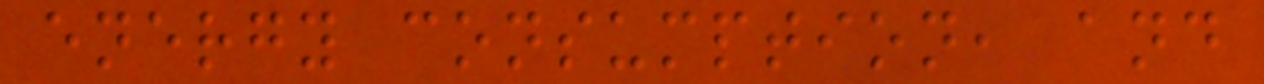energy consumption, and
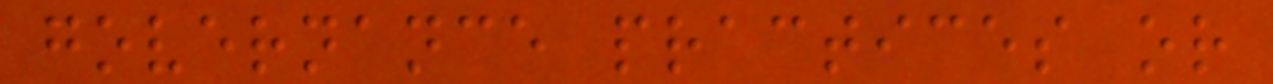governance practices or
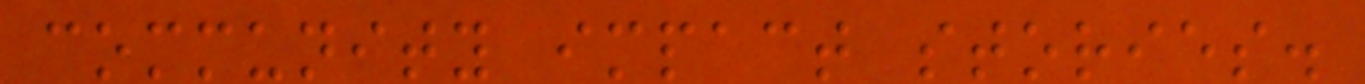community impact stories.
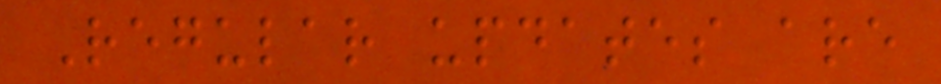Regular updates are
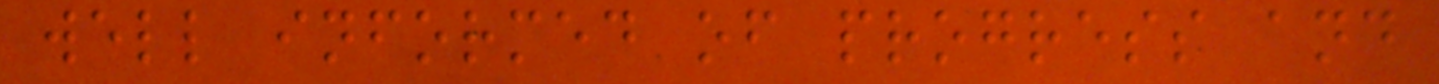well informed of progress and
